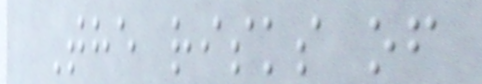The risks of
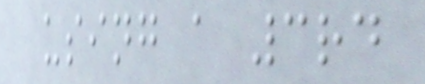using a 3rd
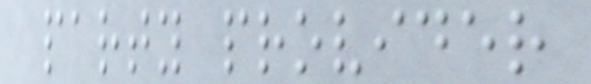party provider
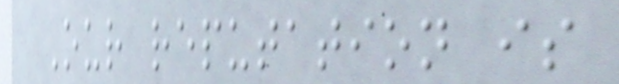Our reputation is
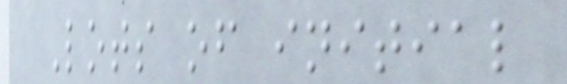Lots of initial
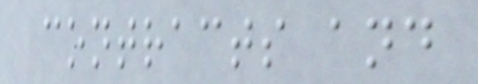contracts and
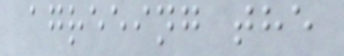agreeing the
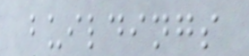buildings
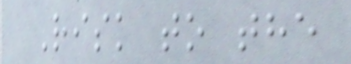Risk to the
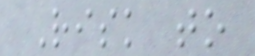Risk to
